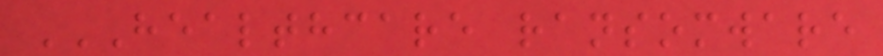HEALTHCARE RANSOMWARE
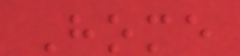Home
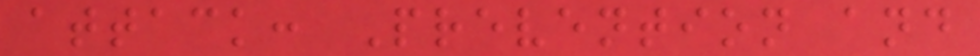attack: Prevention and
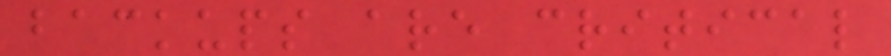backups are critical
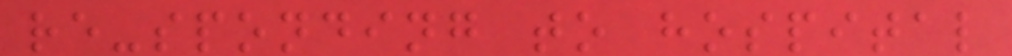re-sponding to hospital
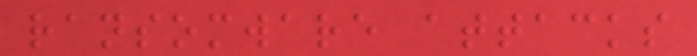ransomware attacks
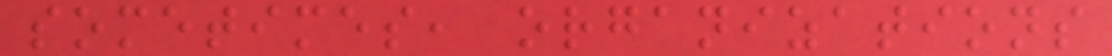sometimes, organizations
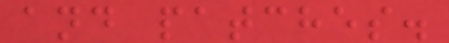and patches.
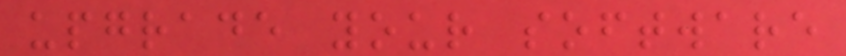upgrade your software
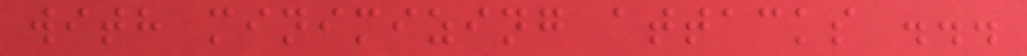with minimizing attacks ...
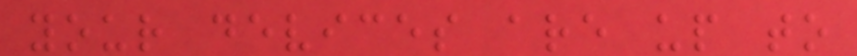your devices are up to
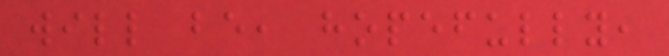will be, hopefully,
